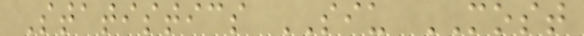Statistics SIU MOST
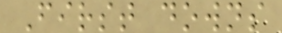First downs
